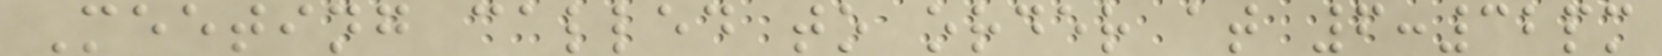Meeting called to order at 6:32pm
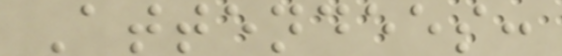Attendees:
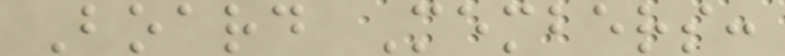Board Members:
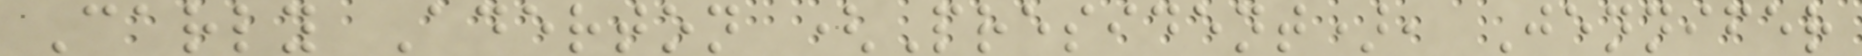Carly Aderton (President), Jennifer
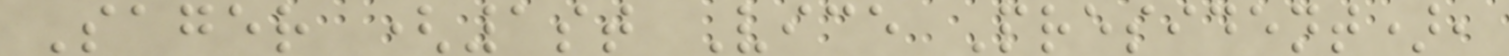Sager (1st Vice President),
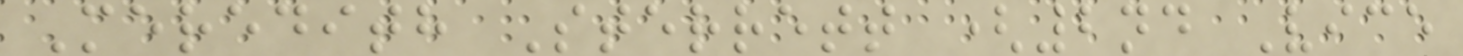Meredith Sterrett (2nd Vice
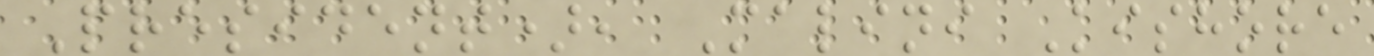President), Malini Kishore
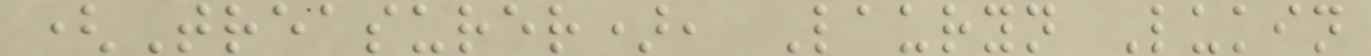(Treasurer), Lauryn Lukin
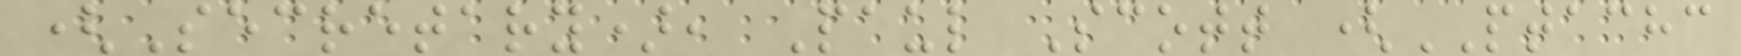(Secretary), Paul Scott (PTACHC
